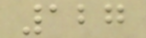127
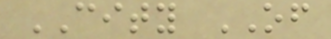CITY OF
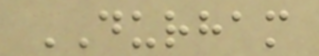DURHAM
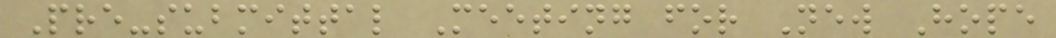Pre-submittal Meeting for New Hope
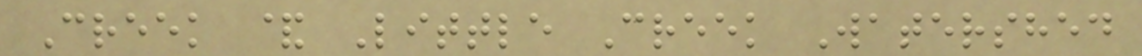Creek & Little Creek Watershed
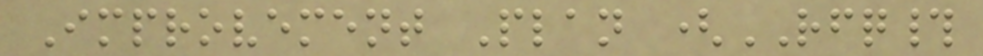Improvement Plan (RFQ#
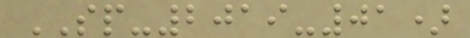SP-2019-01)
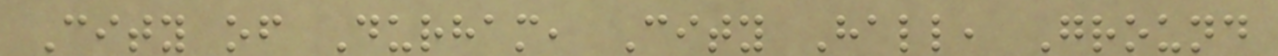City of Durham, City Hall, Ground
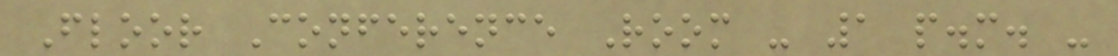Floor Conference Room - 1 p.m. -
